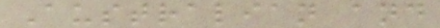Australian and
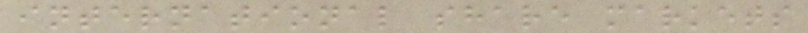international share markets
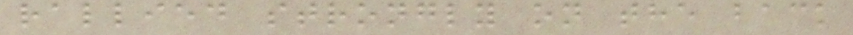rallied strongly on the back
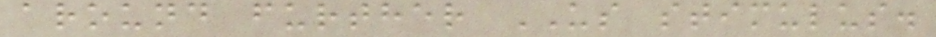around further US stimulus.
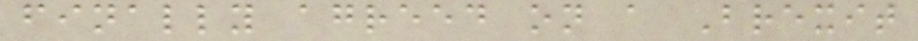finally agreed on a Brexit
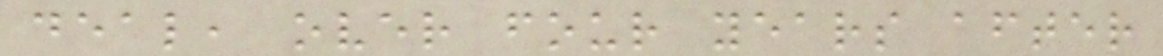deal, over four years after
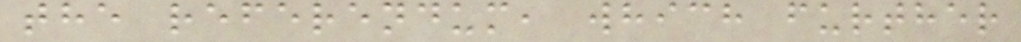the referendum, which further
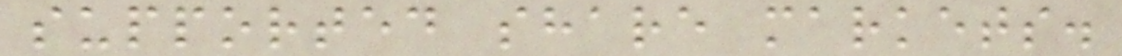supported share markets.
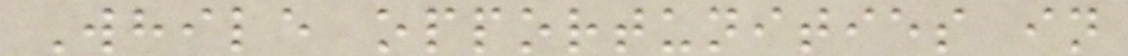While opportunities in
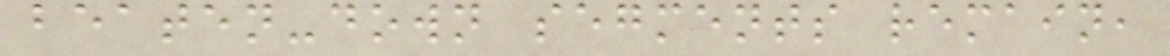beaten-down segments remain,
